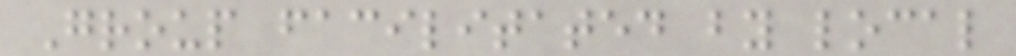Group facilitated by local
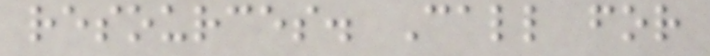resources. Call for
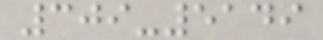309-5149
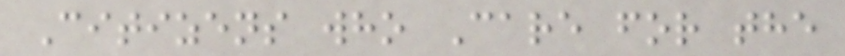Citizens who Care for the
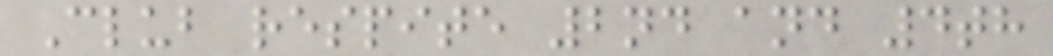Club respite 2nd and 4th
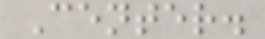Center.
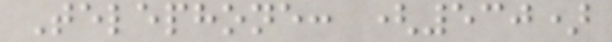Telephone: (530)
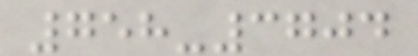758-3704
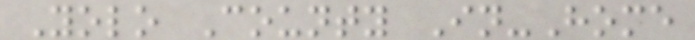Yolo County In-Home
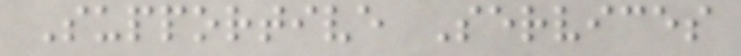Supportive Services
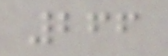266
